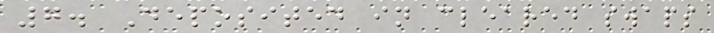7. Deposited in cleared swaps
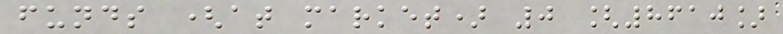funds (at market) 0 [8610]
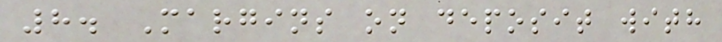8. Margins on deposit with
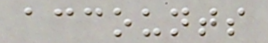accounts
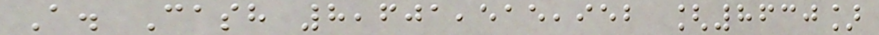A. Cash 8,601,515,952 [8630]
